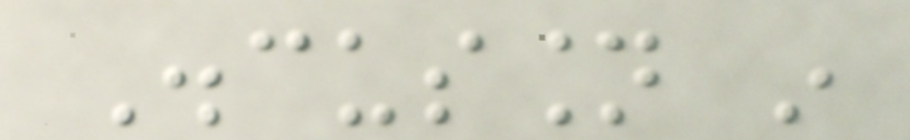Discussion in
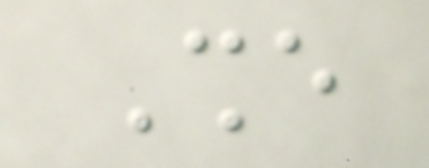She
